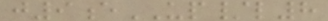j9eUP/l8
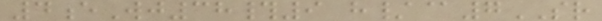4eWj38#9 h/@7SR
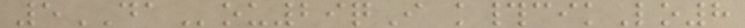5DAou29qI k#cikLo8
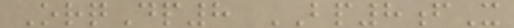OrqDp8 BP8fX
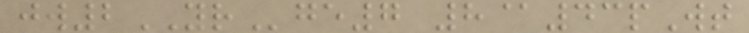jw2YRge7 8@43pWt
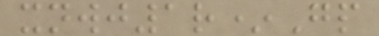xnwj1r*Gp
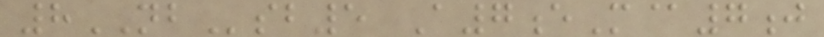8NBsb5 A7eM@7j
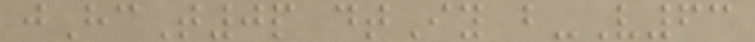jHcT0p dtIy b-V63
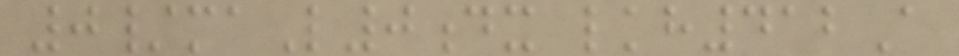0/maL0dx lkh412A
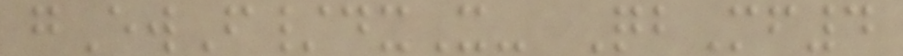gEwF/dxX- QbMf4
